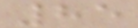85
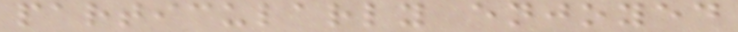particularly enjoyed
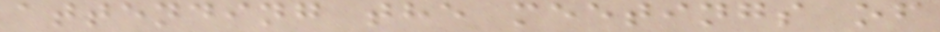attending the meetings of
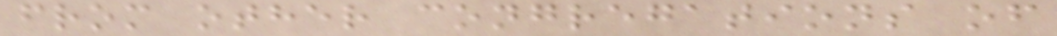from other congregations of
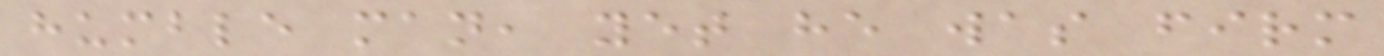humble man, yet he was firm
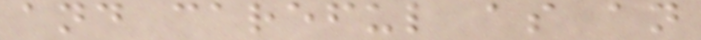and careful as an
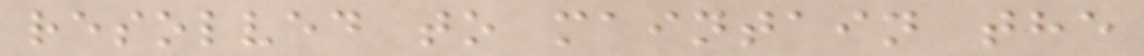resolved to maintain the
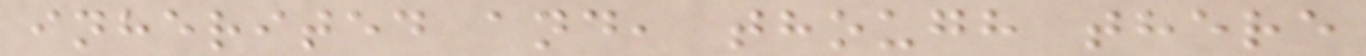inherited and, though there
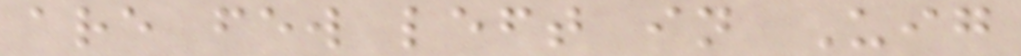are few left in Uig
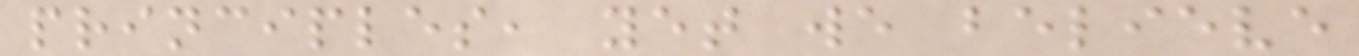principles, yet we believe
